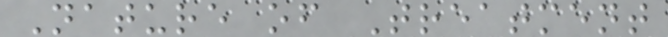Nature of Treatment
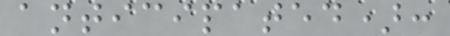anticipated):
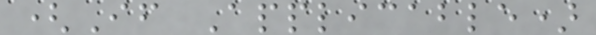(If Applicable)
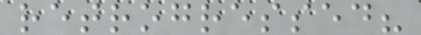retrogressed?
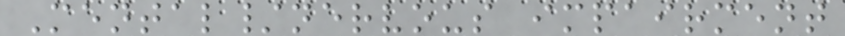Mental/nervous impairment
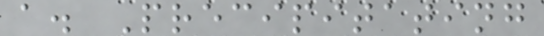a. Precipitating
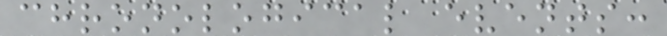chronological events:
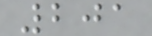201
